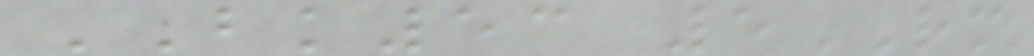BK53 5RM
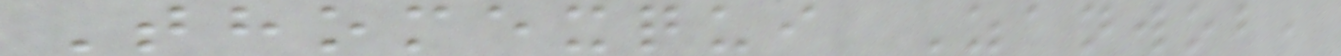Thomexqui Zanwob,
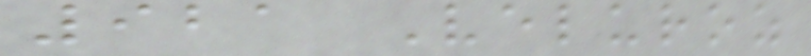921 Veluroz
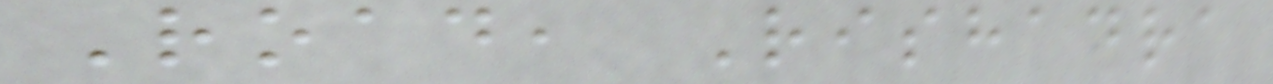Road, Rishadra
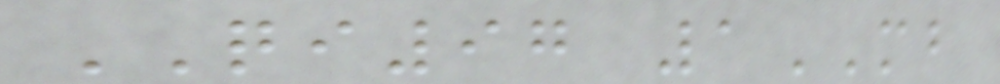QI97 1MB
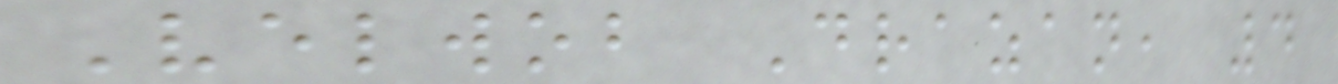Velwob Drazan, 4
